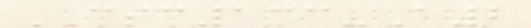CSC133-A2
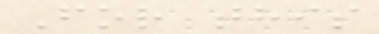For this
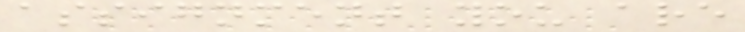assignment you are
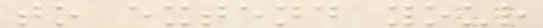to extend your
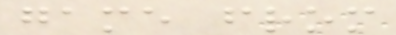game from
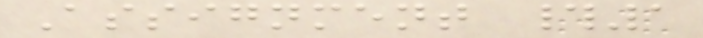Assignment #1
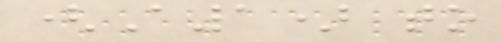(A1) to
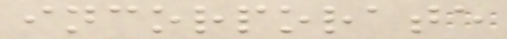incorporate
